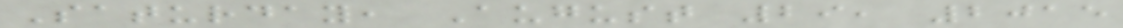Saturday, August 29, 2015
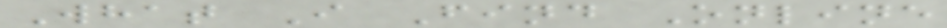What I Find Online
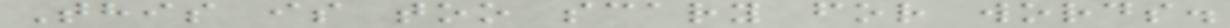This is too scary for words.
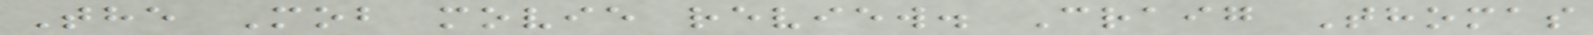The Mob movie review. Craig Thomas
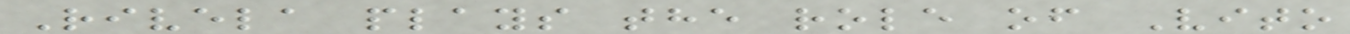Rivela plays the role of Vito
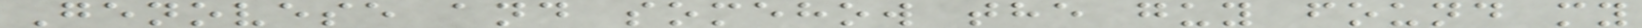Genovese and somehow the guy found my
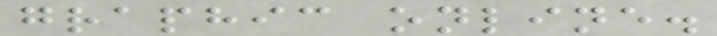graphic online.
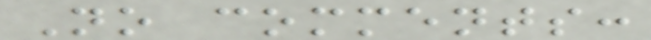No comments:
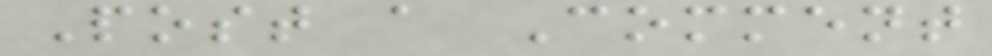Post a Comment
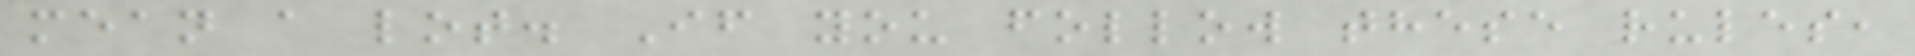mean a lot. If you follow these rules,
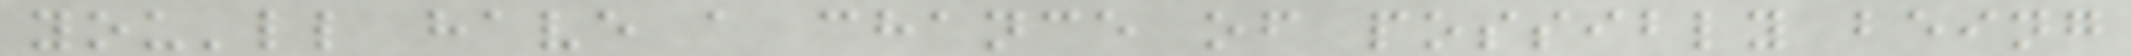you'll have a chance of possibly being
